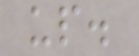up.
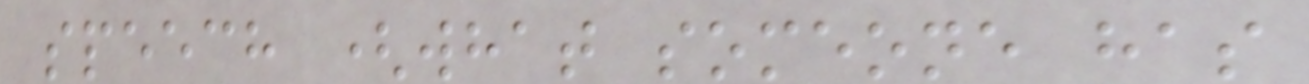speech (what someone has
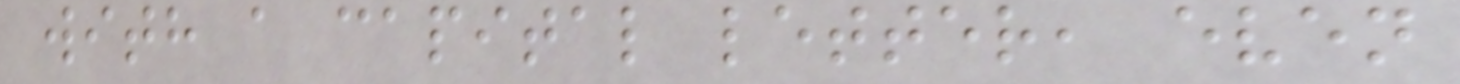with a capital letter, even
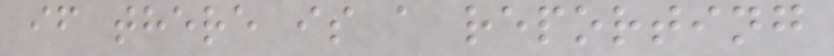if there is a reporting
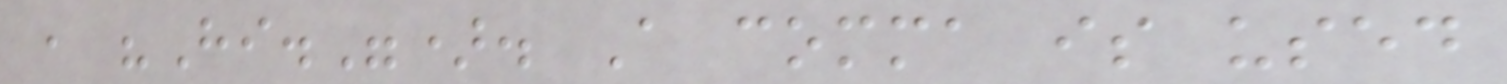, "Hi."). A comma is used
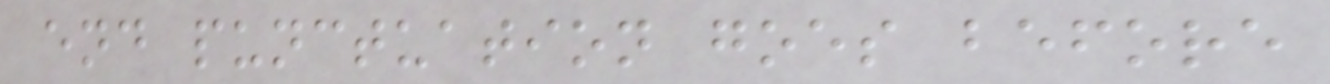end punctuation goes before
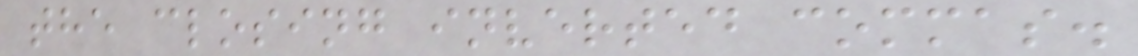the closing inverted commas.
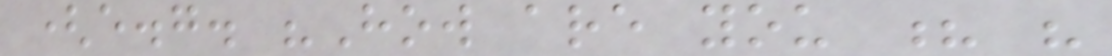(e.g. "How are you ? "
